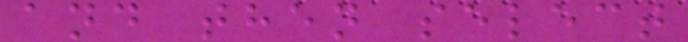and then select
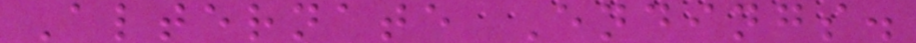Alternate Endings.
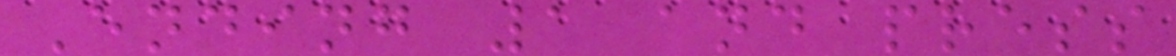Ending 1 and press
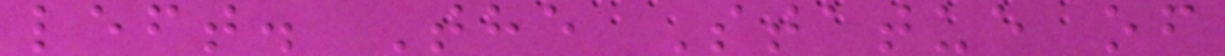left. The Statue of
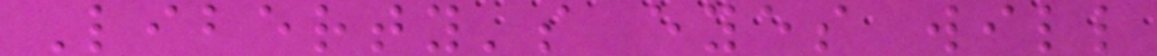Liberty's eyes will
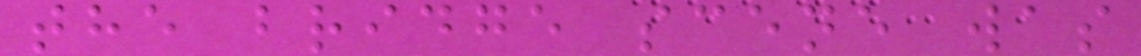the bridge scene was
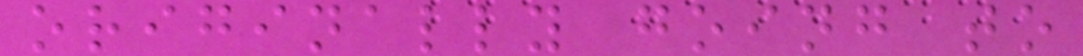originally going to
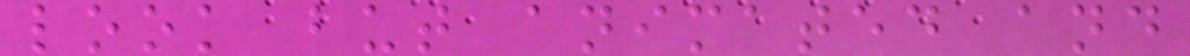look but animated and
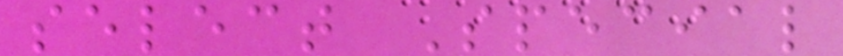select Special
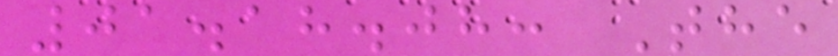01.18.08: The
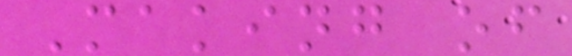Making of
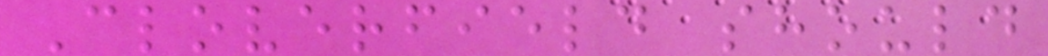Cloverfield should
